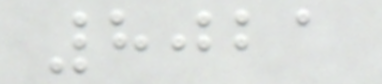8021
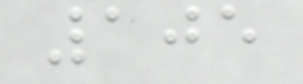105
